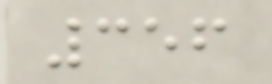356
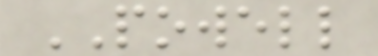POWELL
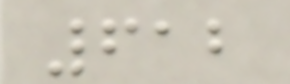612
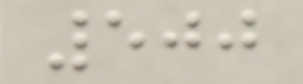500
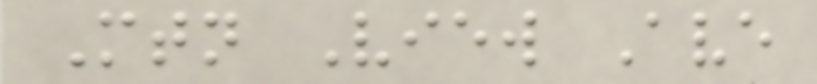Mtn View Ave
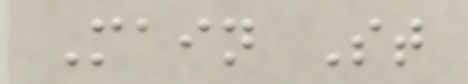Main St
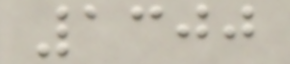1300
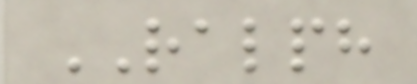RALPH
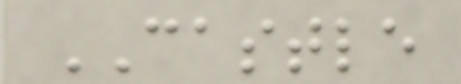CASTLE
